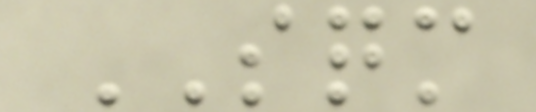SQM
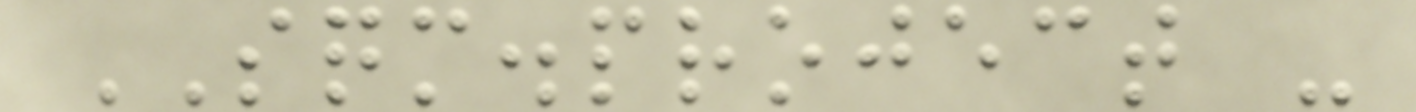SQM.project -
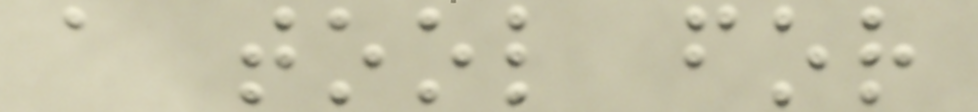a tool for
